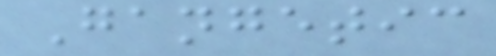Gangetic
